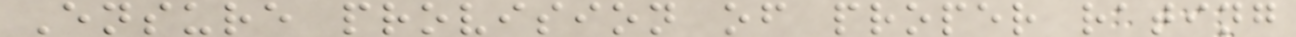Ensure provision of proper rating
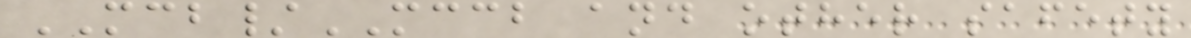MCB/MCCB and other safety
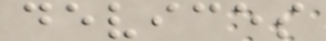devices
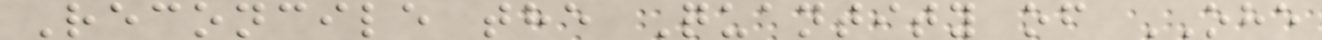Reconcile the Quantity of OHE
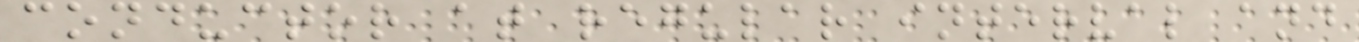conductor at regular interval and
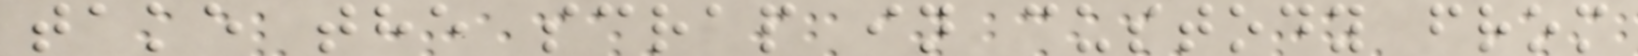take the scrap in custody from
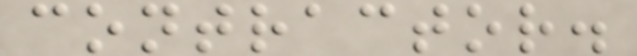contractor.
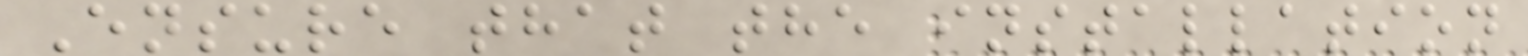Ensure that the installation
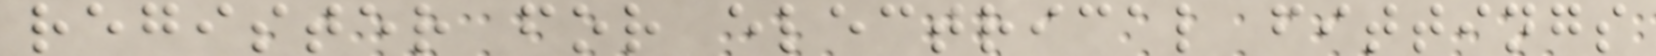register for electrical fittings
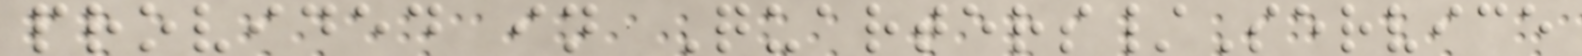provided in Quarters/Service
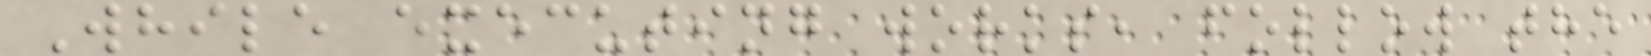While executing works, follow the
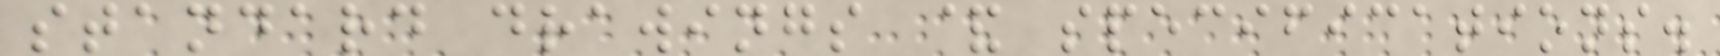standard drawings & specifications.
